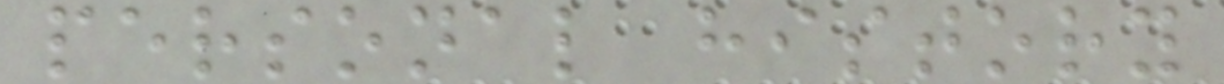personal history
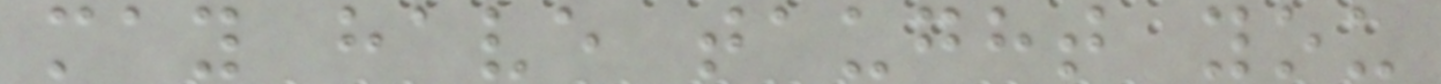may have taught you
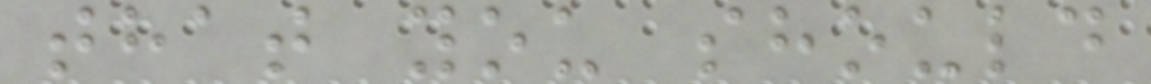that you should
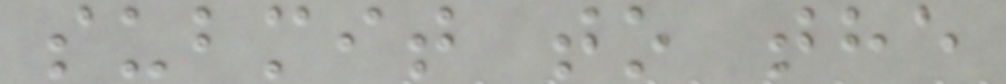submit to the
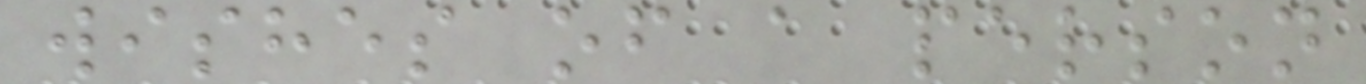wishes of a person
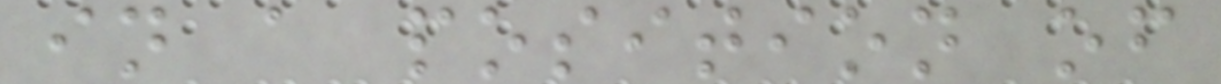in a position of
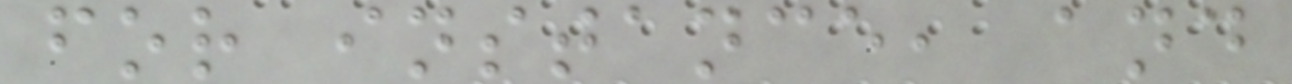for instance, and
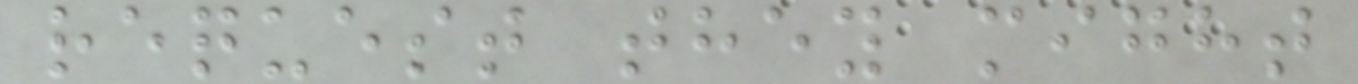request they might
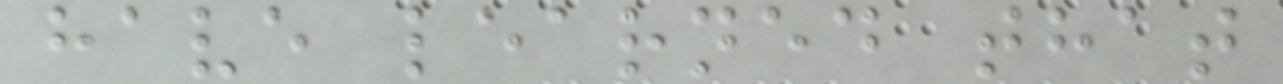have learned that
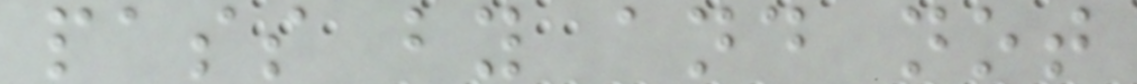pass by and not
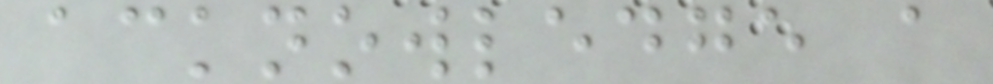acknowledge a
